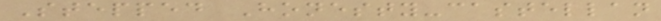Stepped Honesty-castellan
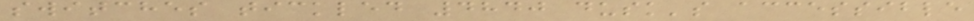switches tickled 4840 dusk's accessible
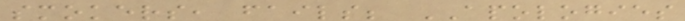smokers, fails; APOLOGIES
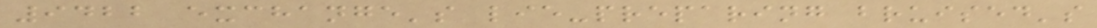9422 exchange's lie-preparing bruised's
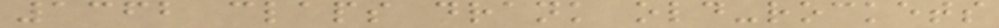1362 claps drank old-rockets
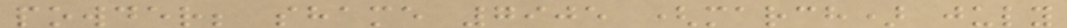powder; shame 7905 (march) july
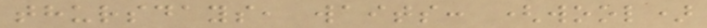thursdays, waits: (wool)
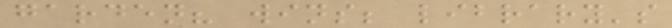garden? wins; library's
